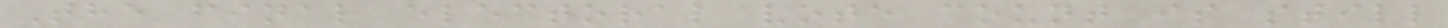The final electoral vote count is still
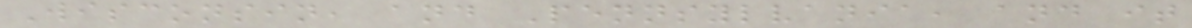Wisconsin, and Pennsylvania, and it
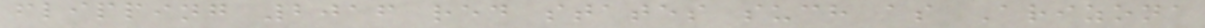flipping 2016 red states such as Arizona
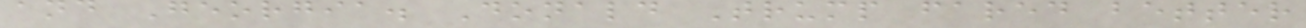and Georgia. Donald Trump fared better
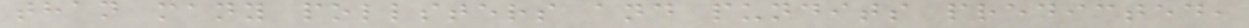than many pollsters and pundits predicted,
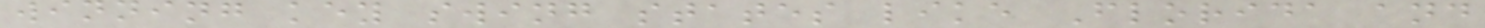winning key swing states like Florida and
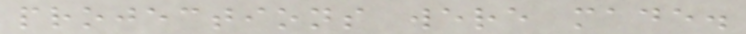projections were made.
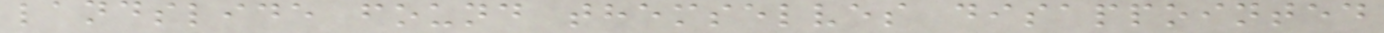landslide found themselves disappointed
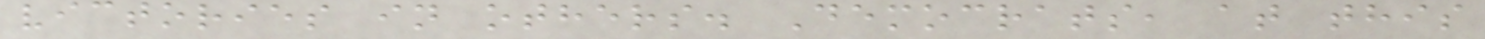victories in others. Democrats, at this
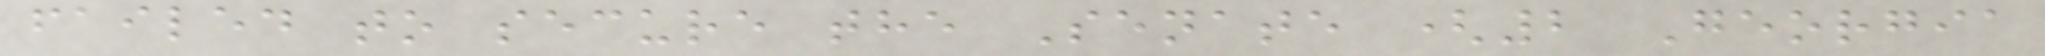failed to secure the Senate (2 Georgia
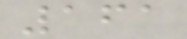161
